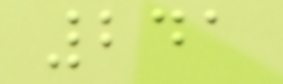241
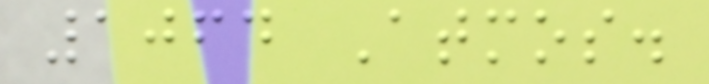1064 Atmos.
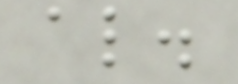al.
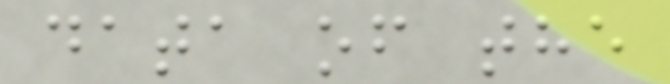data of the
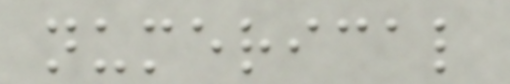numerical
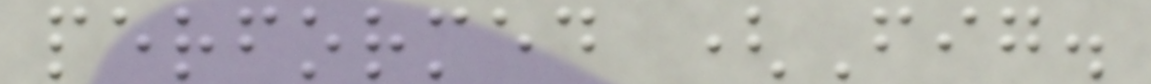performed (Fig.
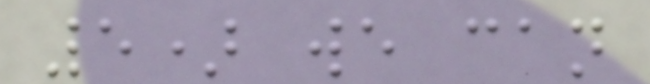5) we can
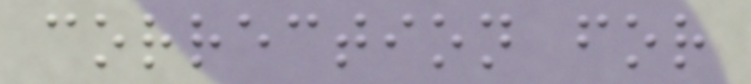correction for
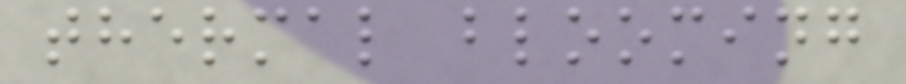thermal blooming
